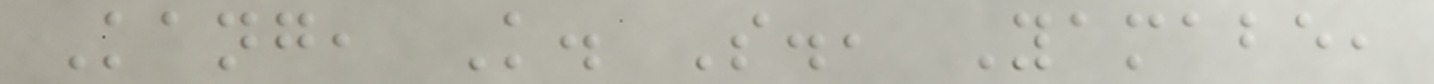Kang, K. S., Yamabe,
